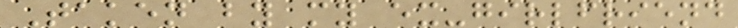Taken by my ex-girlfriend
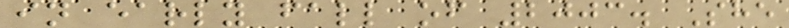in early fall of 2003. She
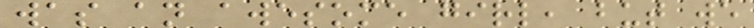was an awesome girl, but we
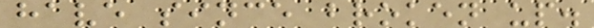have since broken up.
